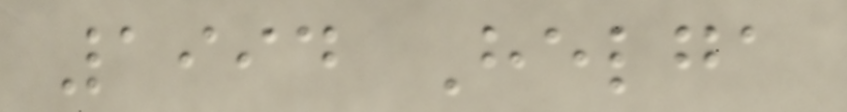1994 Helga
